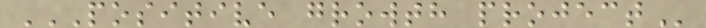POSITIVE GROWTH PROJECT
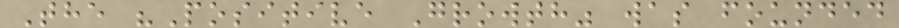The "Positive Growth" was founded
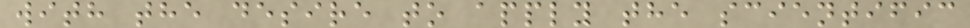with the desire to apply the scientific
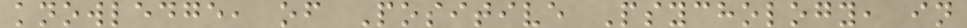knowledge, of Positive Psychology, in
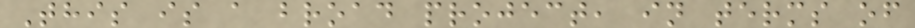This is a broad project, in terms of
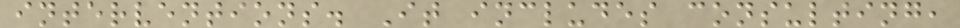interventions. It includes consulting,
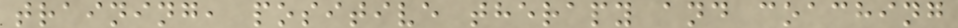training, positive therapy and coaching
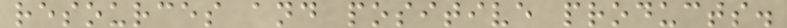resources and positive products.
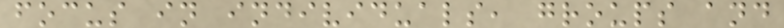focus in individuals, groups and
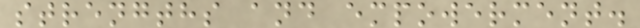strengths and empowerment.
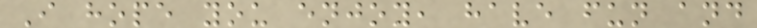I hope you enjoy, have fun and
